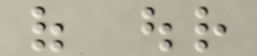of our
